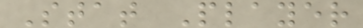Stat Player
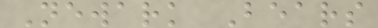Newark Bears
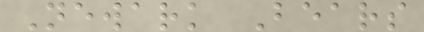Newark Bears
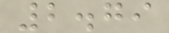2.79
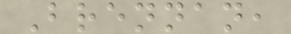Brennan,
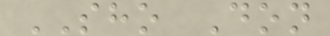SHO Don
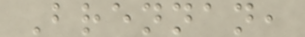Brennan,
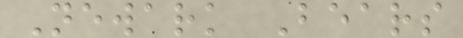Newark Bears
